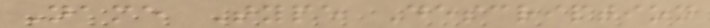Name Type Description
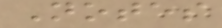Notes
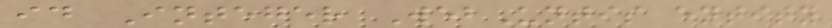id Integer WebUntis entity
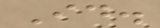Id.
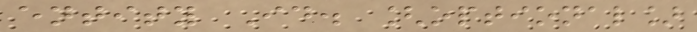entity Id. [optional]
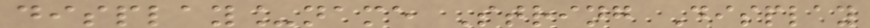display_name String Display
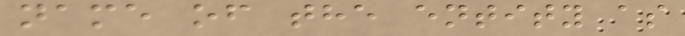name of the entity as
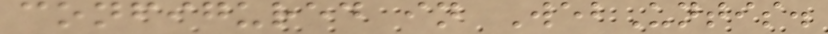configured in WebUntis.
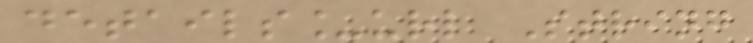details_url String
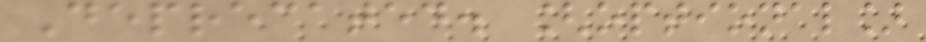Deprecated. [optional]
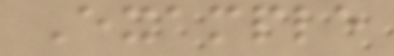Example
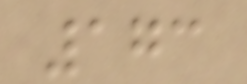173
